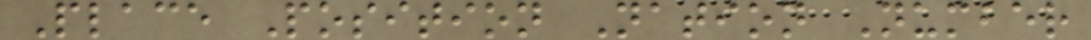Place Position Nation Number
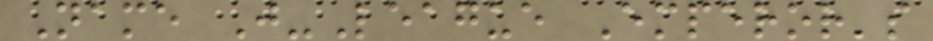Name J-League Emperor's
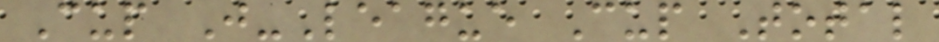Cup J-League Cup Total
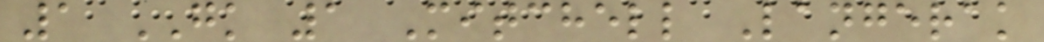1 GK 1 Mitchell Langerak
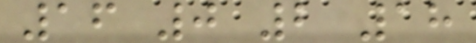16 0 2 18
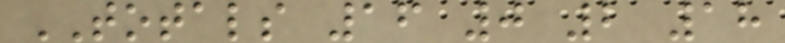TOTALS 16 0 2 18
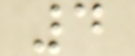4
